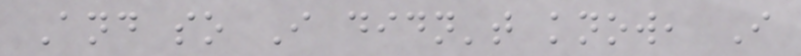And so I didn't know, I
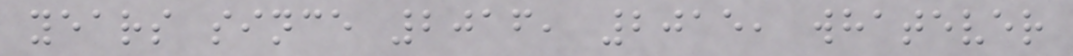years since 2016, 2015, whatever
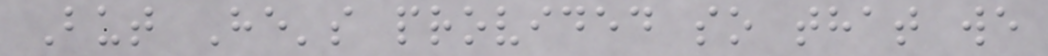But He's provided so that we
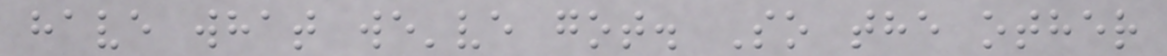have what we've got. So the other
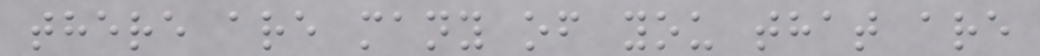there are many of you that are
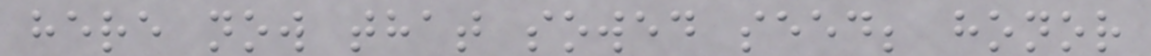here now that sowed seed; honor
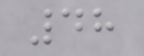48
